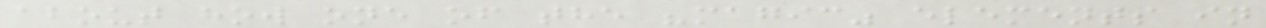about how one of the "magic" elements in
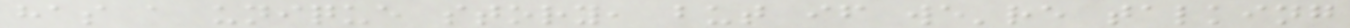has a unique story, but if we're talking
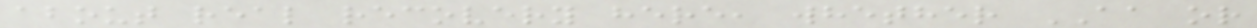about real recovery here, whether AA or
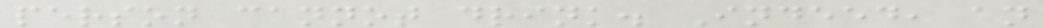person cannot drink. Indeed, an
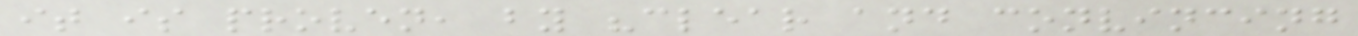it is proven, by "clear and convincing
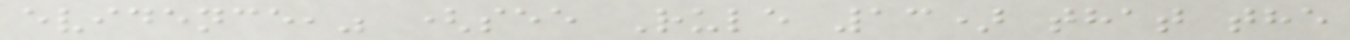evidence," (see Rule 13) that the
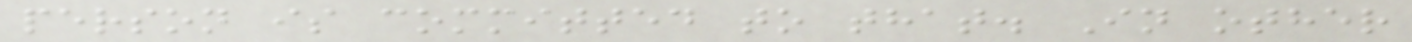person is committed to that. In other
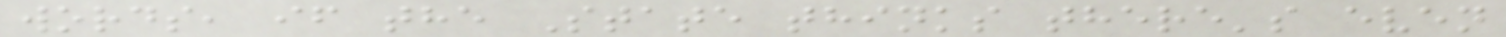words, if the State thinks there's even
